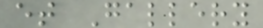et Gallery
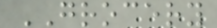GROCERY
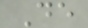De
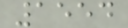1554
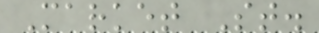Market St.
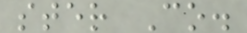ster Co.
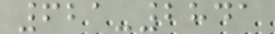621-2841
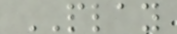PLAY
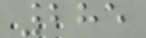285
